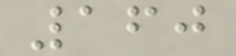160
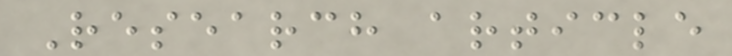Research article
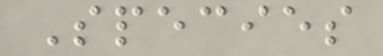Species
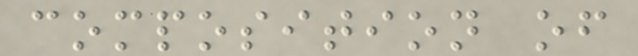composition of
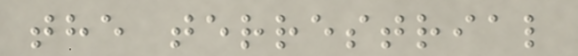the terrestrial
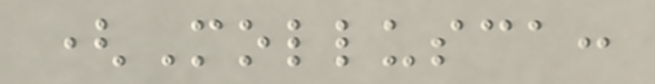(Mollusca:
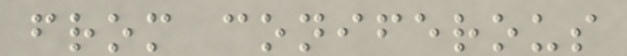from coniferous
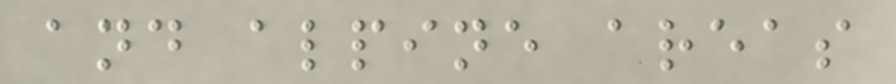and alpine areas
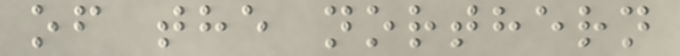of the northern
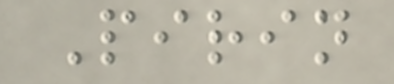Pirin
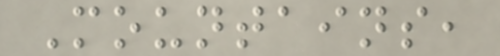Mountains,
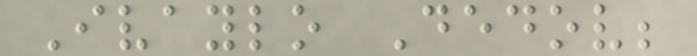Ivaylo Dedov;
